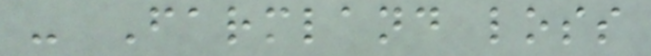- Farmland loss
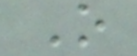O
